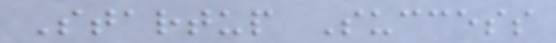Startup Success
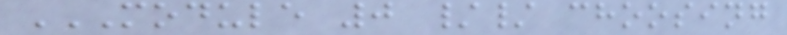MODULE 0 // CHOOSING
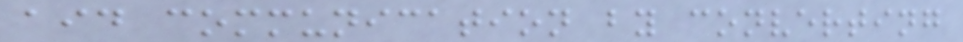aid communication by converting
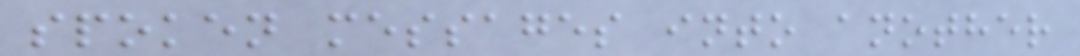spoken messages into another
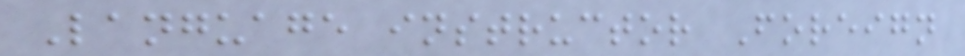Language instructor Foreign
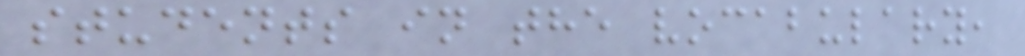students in the vocabulary,
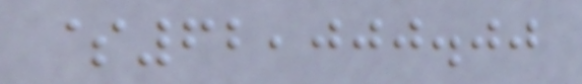$62,000.00
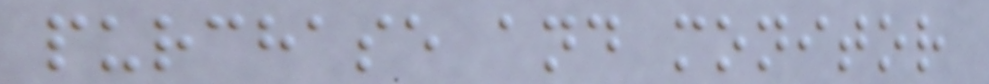purchase and monitor
